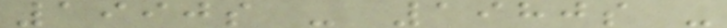1990s - 1980s -
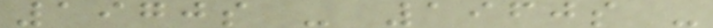1970s - 1960s -
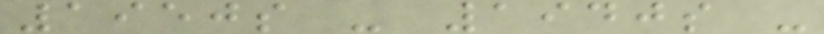1950s - 1940s -
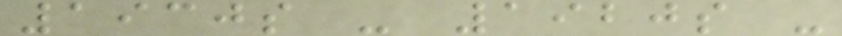1930s - 1920s -
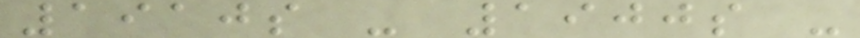1910s - 1900s -
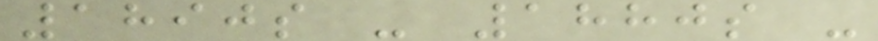1890s - 1880s -
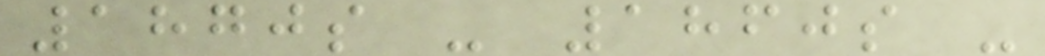1870s - 1860s -
